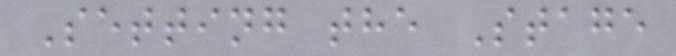Setting the Stage
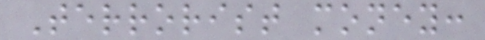Terrorist money:
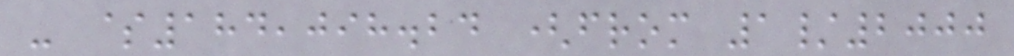- $184,098.24 (from 1/2000
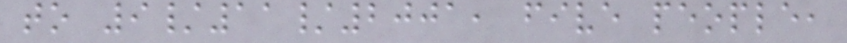to 9/11/2001, five people,
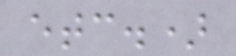etc.)
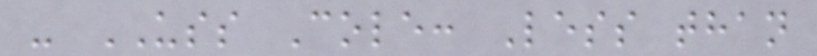- USS Cole: Less than
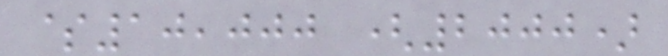$10,000 (2000)
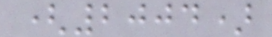(2004)
